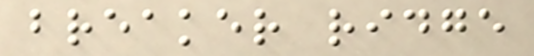breaker ridge
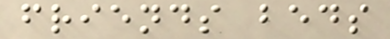friends beds
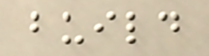build
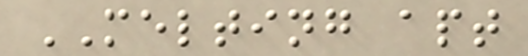MELTING apt
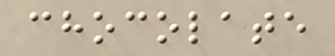chocolate
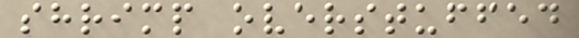shrimp overstuffed
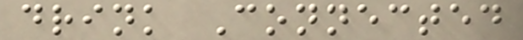drink Connected
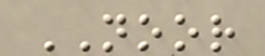NOOR
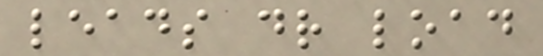leads dr load
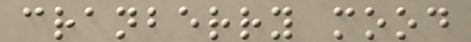cranberry mood
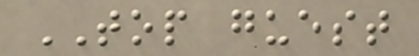TOP guest
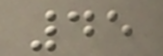45
